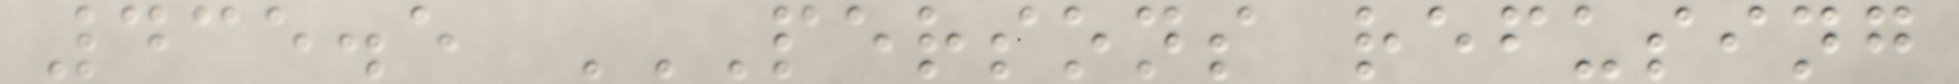435.5 PERSONS REFUSING
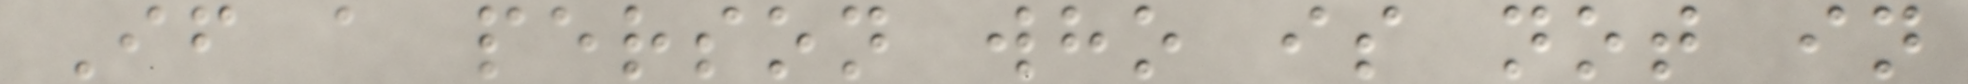If a person who is not in
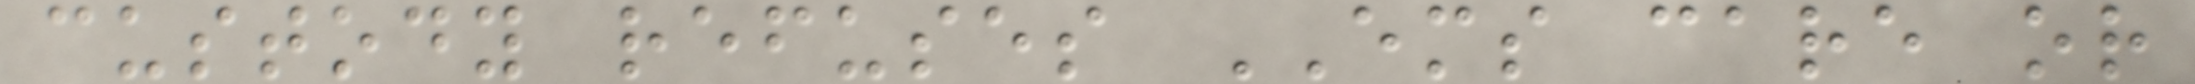custody refuses EMS care or
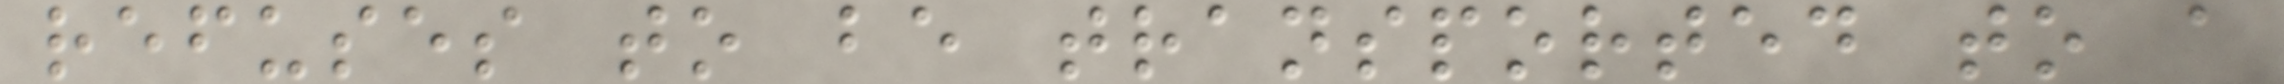refuses to be transported to a
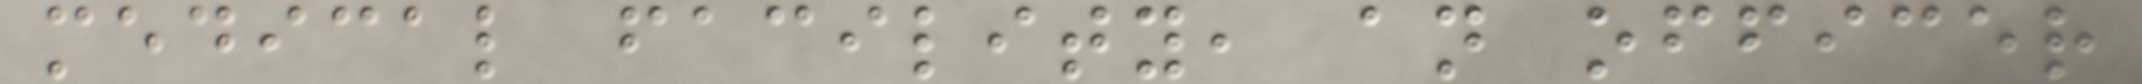medical facility, an officer
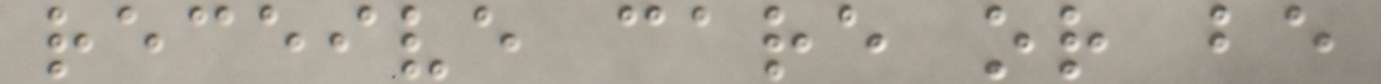receive care or be
